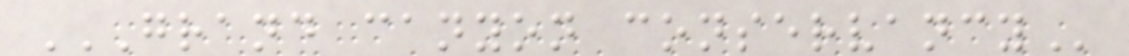GRAND CANYON CONSERVANCY
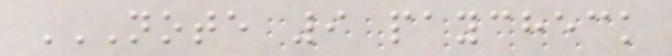NOTE 9 PAYCHECK
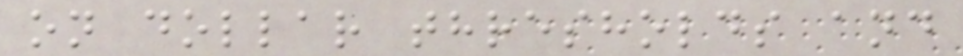on dollar thresholds and
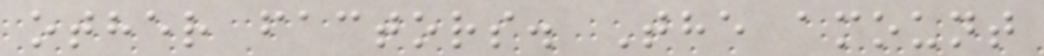other factors. The amount
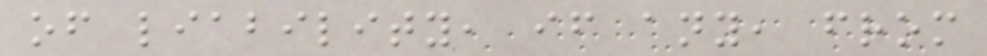of liability, if any, from
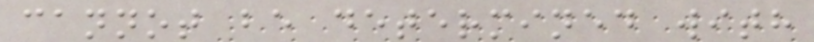cannot be determined with
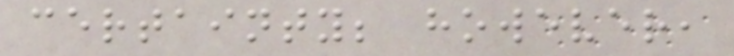certainty; however,
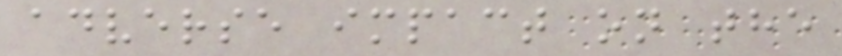adverse impact on the
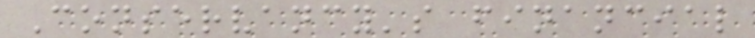Conservancy's financial
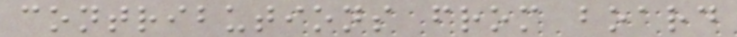contributions from board
